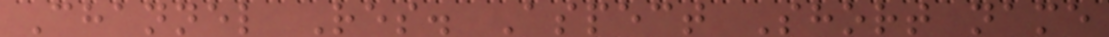Channel Res. Aspect Short name
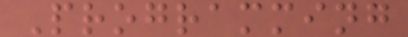Programming
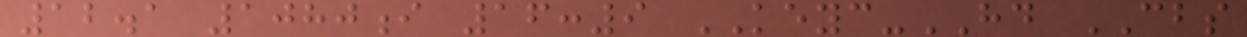12.1 1080i 16:9 KEYC-HD CBS
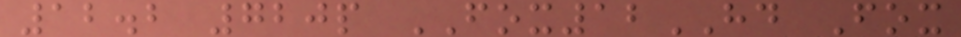12.2 720p FOX12HD Fox
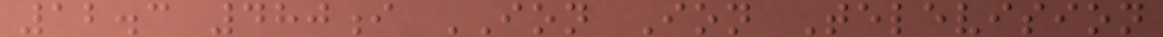12.3 480i ION Ion Television
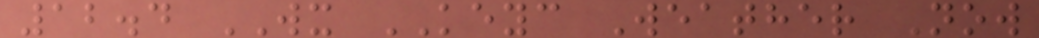12.4 WX KEYC Weather Now
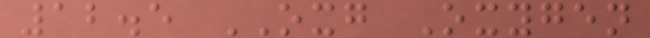12.5 OXG Oxygen
